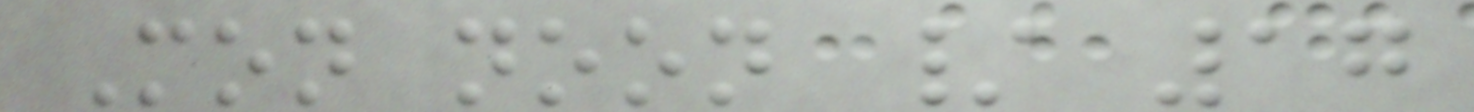Mon noon / 17
